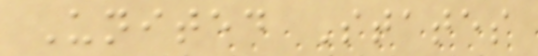United States
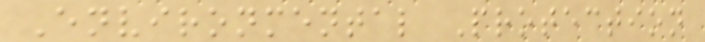Environmental Protection
